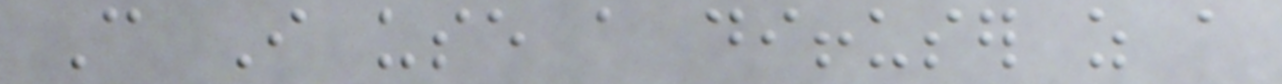Can I use a diffuser as a
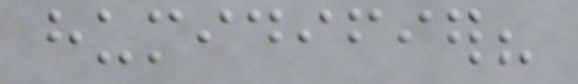humidifier?
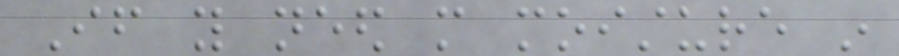If you need more moisture in
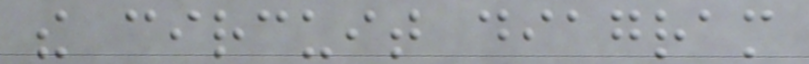the circuit diagram
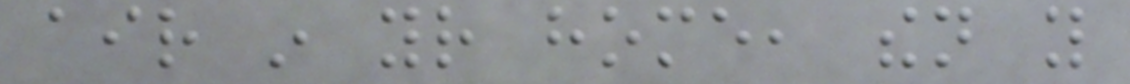air in your home, then you
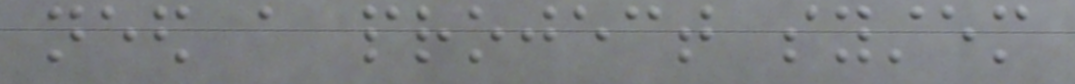need a project system
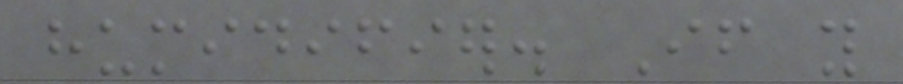humidifier. If you
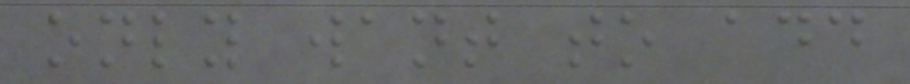only want to add
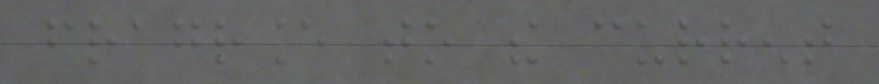fragrance to the current
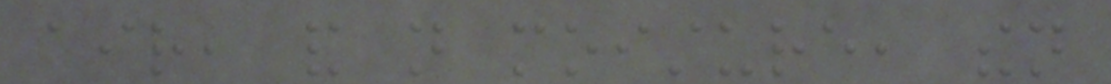air, and not moisture, then
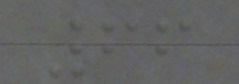66
